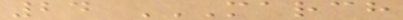24 MARCH
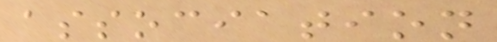association
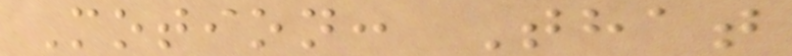Motion: That
